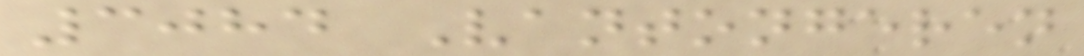3084 Vantongeren
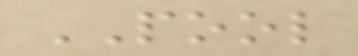POOL
